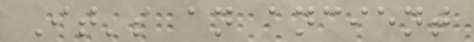It's an ancient
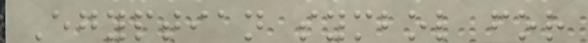Egyptian symbol for
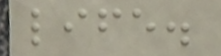life.
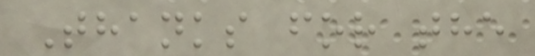Thanks for the
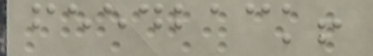feedback!
